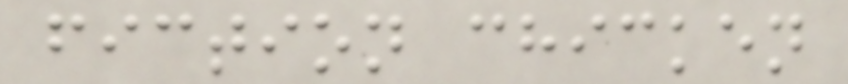fiction chicken
